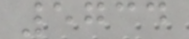5734
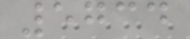5734
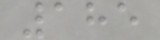185
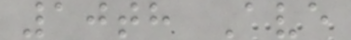10th Ave
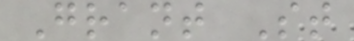Grant St
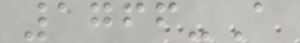1766-A
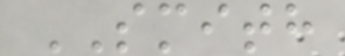SMITH
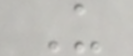U
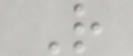R
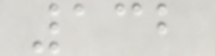132
